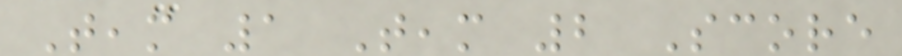Team 1 Team 2 Score
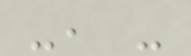-, -
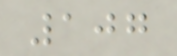107
